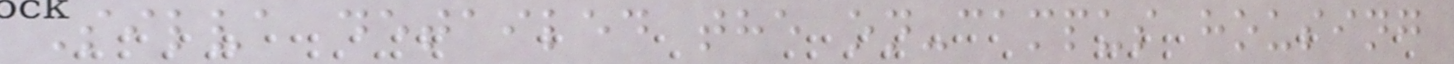Silva detailed the on-campus housing
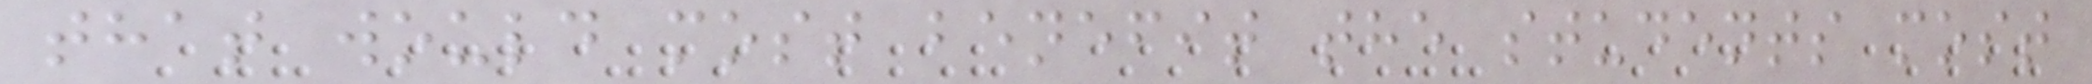that would most benefit the students most
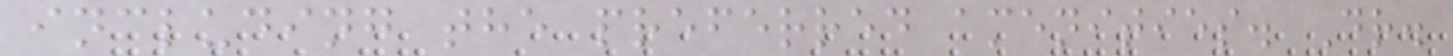including the preferred amenities. Dr.
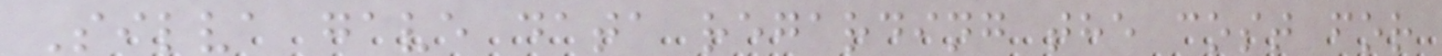Silva gave data regarding the cost for
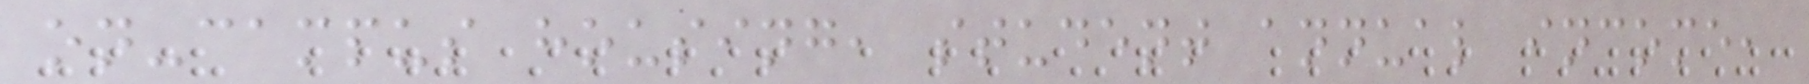on-campus housing, student annual income,
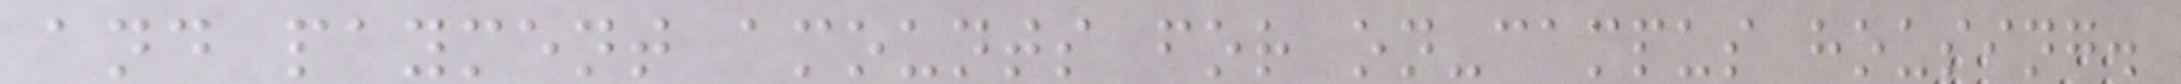and payment amounts for on-campus housing.
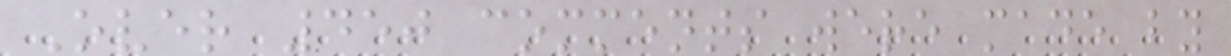Over 450 comments were made by
